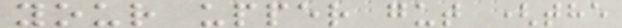your upper gut (the
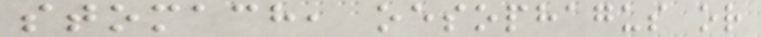stomach, oesophagus or
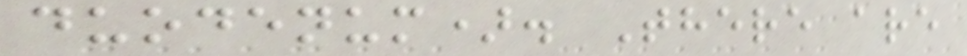duodenum). There are
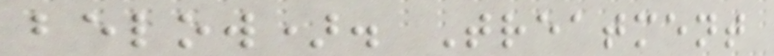below). Treatment
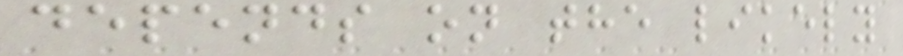depends on the likely
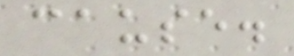cause.
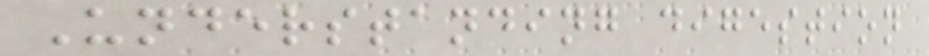Understanding digestion
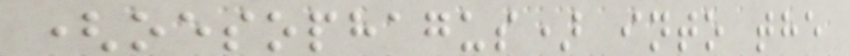(oesophagus) into the
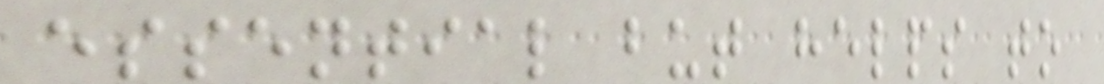essential but helps to
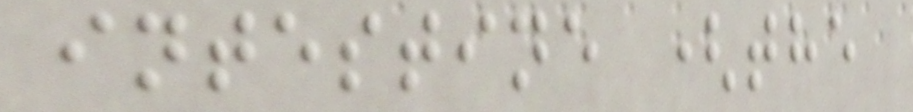intestine (the
